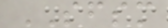SFSM
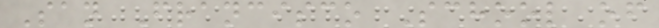San Francisco School of
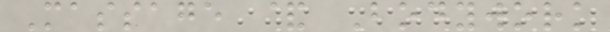Massage & Bodywork
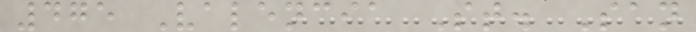475 Valencia St. San
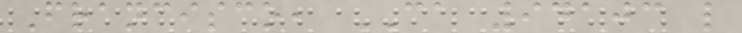Francisco, CA 94103 l
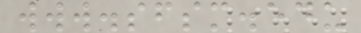www.sfsm.edu
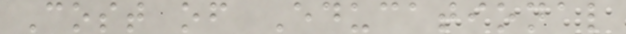Cost of Educational
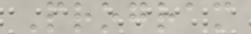Program
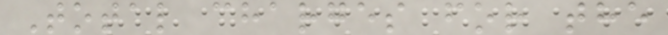Total charges for the
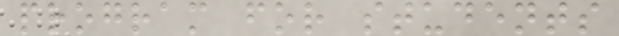program for students
